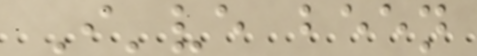I've been
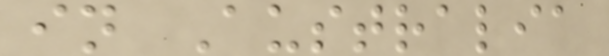in Australia
